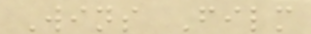Wins Film
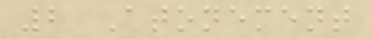2 Atonement
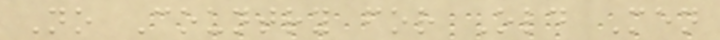No Country for Old Men
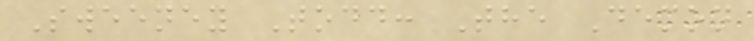Sweeney Todd: The Demon
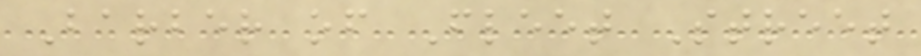Barber of Fleet Street
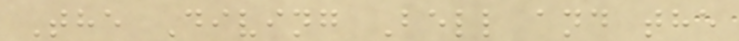The Diving Bell and the
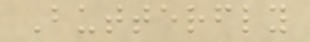Butterfly
